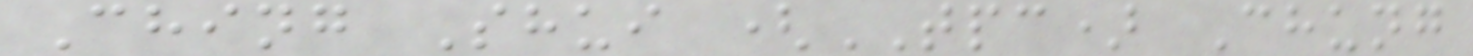Ching Shui (TPC) Chung
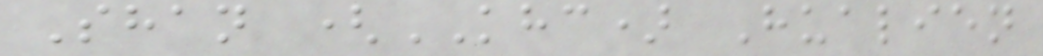Shan (KHC) Hualien
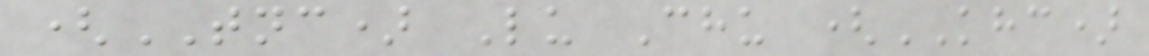(TNC) Lu Chu (KHC)
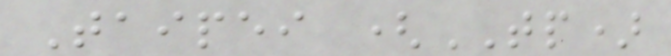Taipei (TP)
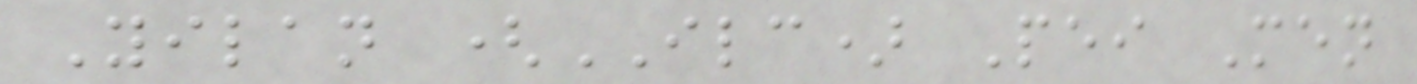Yilan (ILC) Pei Men
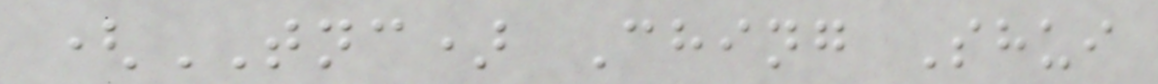(TNC) Ching Shui
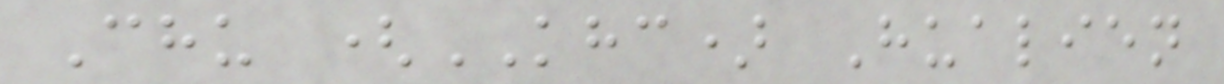Chu (KHC) Hualien
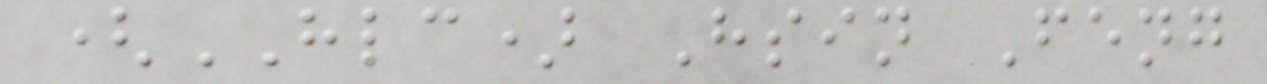(HLC) Hsin Feng
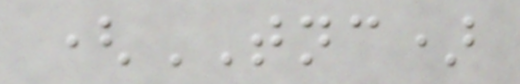(TNC)
